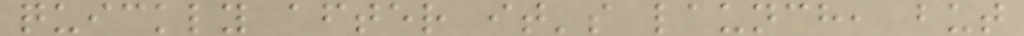quickly after it's launch, but
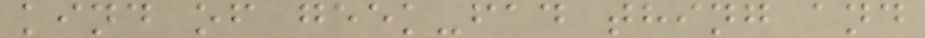kind of geek-fad thing and
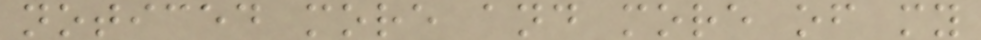noticed more and more of my
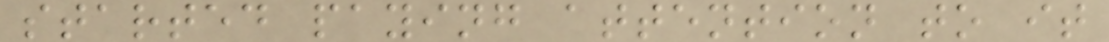started paying attention to it
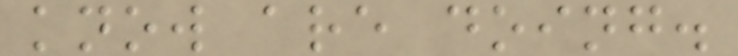know are doing.
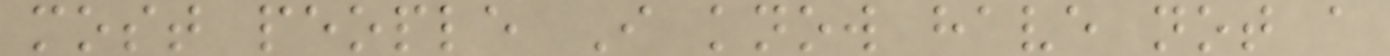most people I know have not a
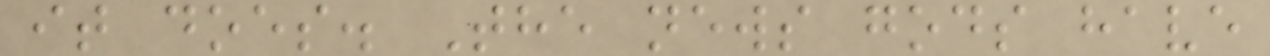it does. The news gods have
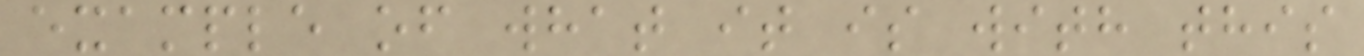example of what it is with this
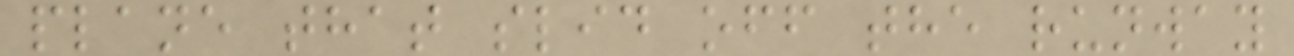plane that slid off the runway
